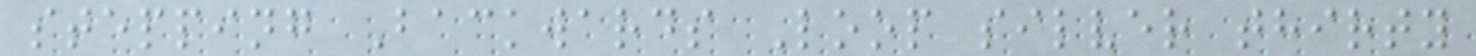stepping Backwards Loop silver thirty
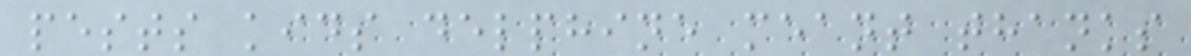pests kids delphine meant thanks
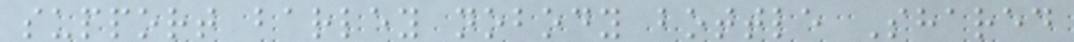support barley nobody bottle Shared
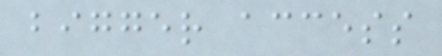bigger access
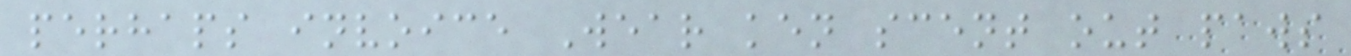perhaps invoice Wear ken scent out paws
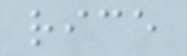rice
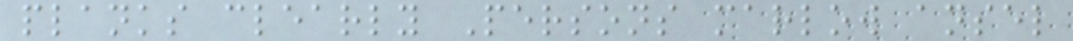planks clearly Persons marlow ansel
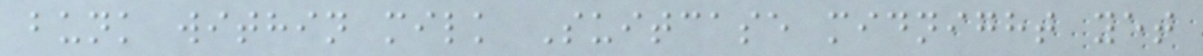bunk within milk Suitcase midnight yet
